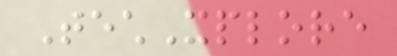TechXplore
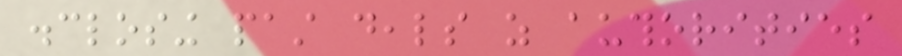disclosing past deals as authorities
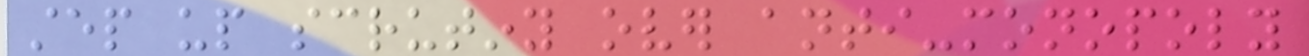step up scrutiny over anti-monopoly
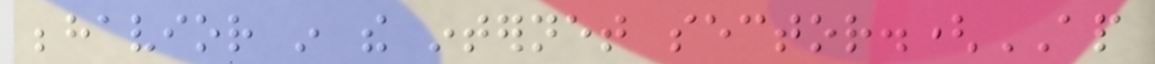behavior in the internet sector.(AP
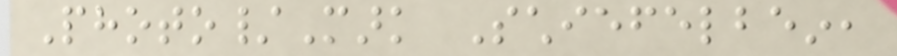Photo/Mark Schiefelbein,
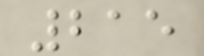215
